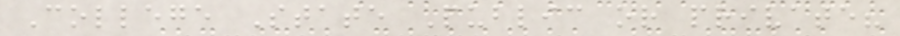College State Public or private?
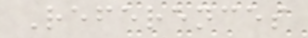References
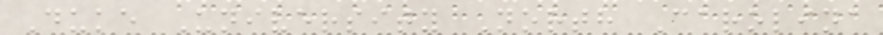Duke University North Carolina
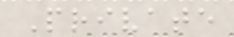Private
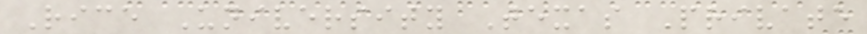Rice University Texas Private
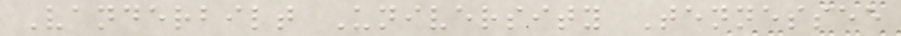Vanderbilt University Tennessee
